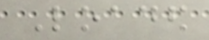Loaded
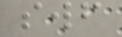swf
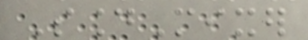SoundMixer
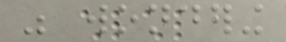was wondering
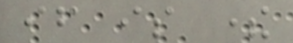if is there
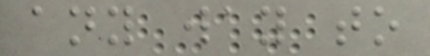any way to
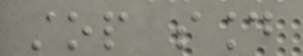stop sound
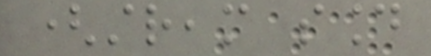(stream sound
